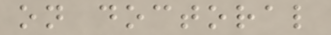on doctoral
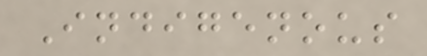Indigenous
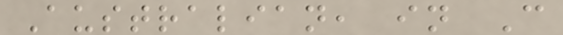Australian, in C
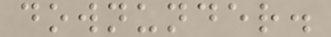downunder.
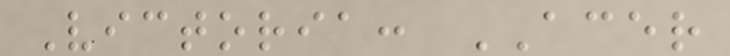Victoria: ACER
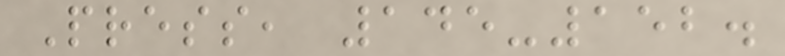Press, 145-152.
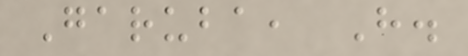Garuba, H.
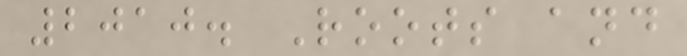2010. Roots and
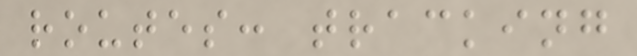routes: tracking
